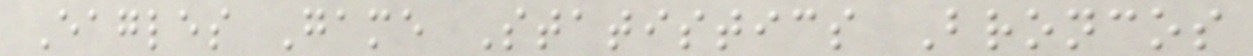Eagles Game Statistics Broncos
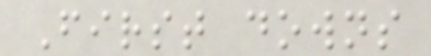First downs
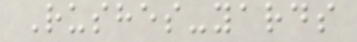Rushes-yards
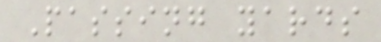Passing yards
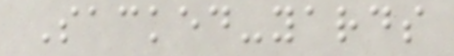Sacked-yards
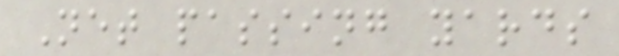Net passing yards
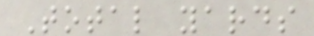Total yards
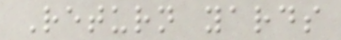Return yards
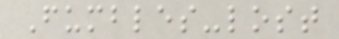Fumbles-lost
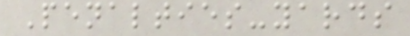Penalties-yards
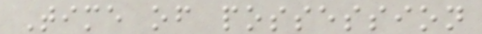Time of possession
